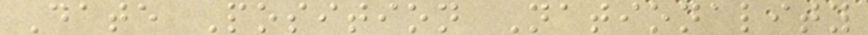Date Position Nationality
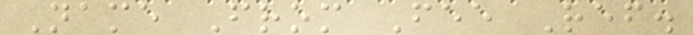Name From Fee Ref.
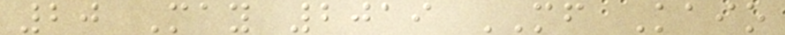20 May 2019 MF Kaio
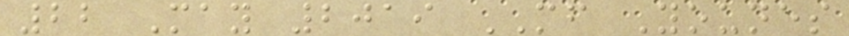22 May 2019 MF Younes
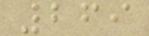269
